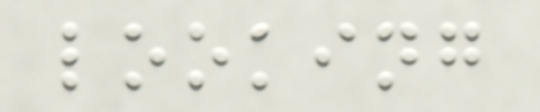looking
